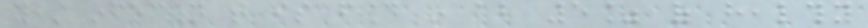yeast infection that is found in about 5% of healthy
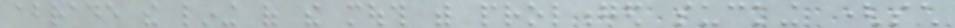abrade the lining of the mouth with prolonged sucking (such
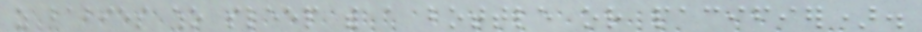as babies who sleep with a bottle or pacifier).
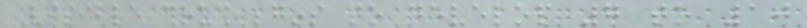Visible thrush begins to develop 7 to 10
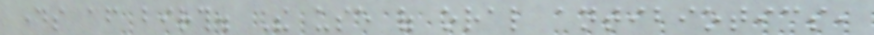days after birth. The use of oral antibiotics,
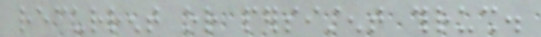recurrent or persistent thrush.
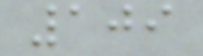109
